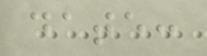date:
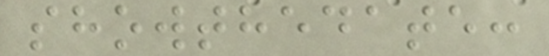showthedate:
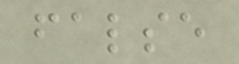false
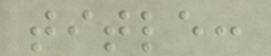title:
